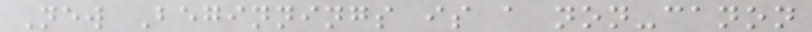New Beginnings is a non-canon
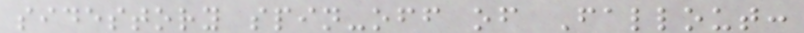sidestory spin-off of Fallout:
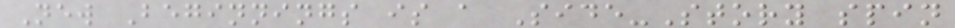New Beginnings is a Side-Story spin
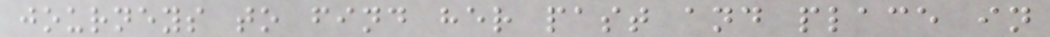journeys to find her past and place in
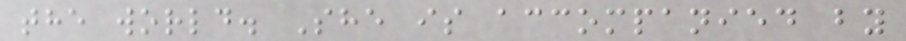the world. She is accompanied by
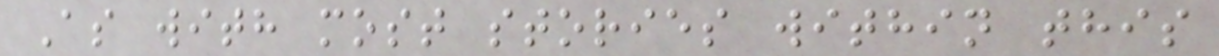As with most stories within this
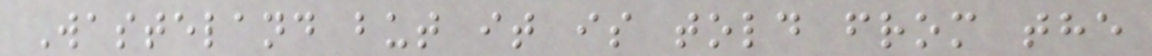Wasteland but it is told from the
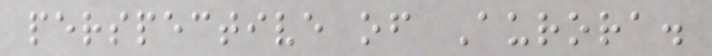perspective of Aurora.
